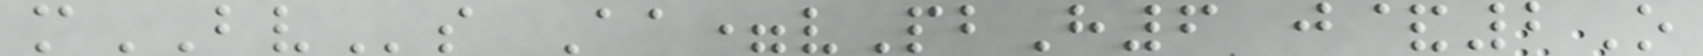mBVs Aa=vPbH6 j&2O
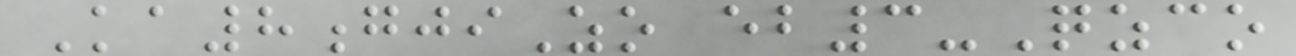Ka8gjiZo eb3-Qzco
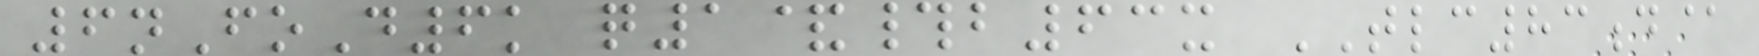6nFoD6k q1&#b63x TLC83d@
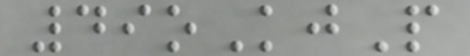49oKjP
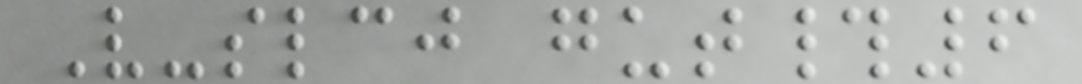V-slcj gut#6
